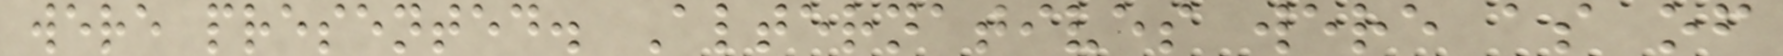were presented. Alternatives were as of
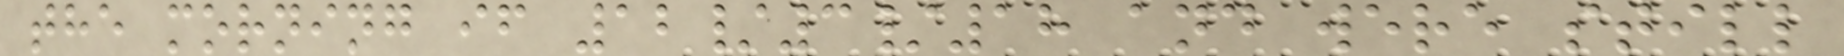the morning if 12/3/18 and were still
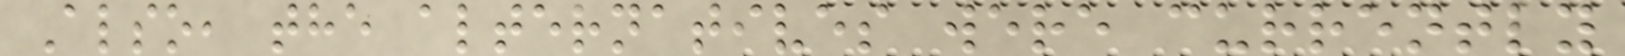Also, the alternatives were currently
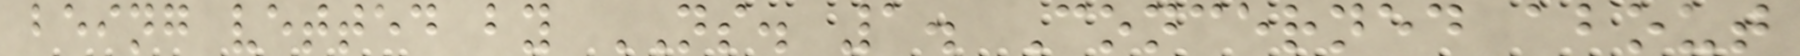being vetted by NS. 1. Concerned about
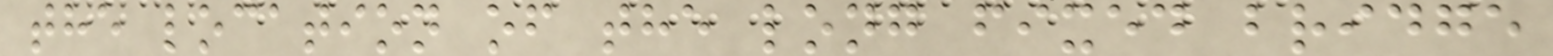the location of the long fixed bridge
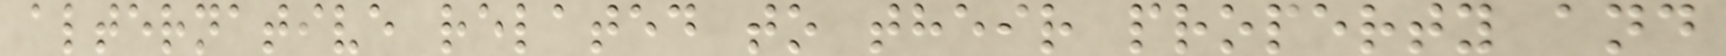alternative related to their property and
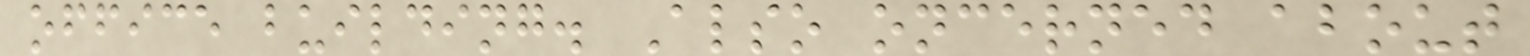office building. Also oncerned about
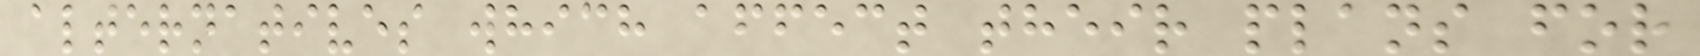alternatives which affect their plans for
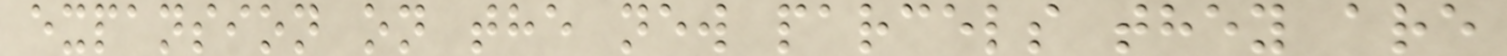expansion on the new parcels they are
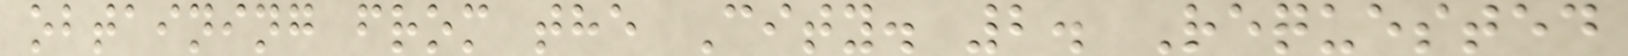obtaining from the City. 2. Requested
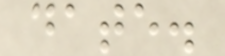date.
